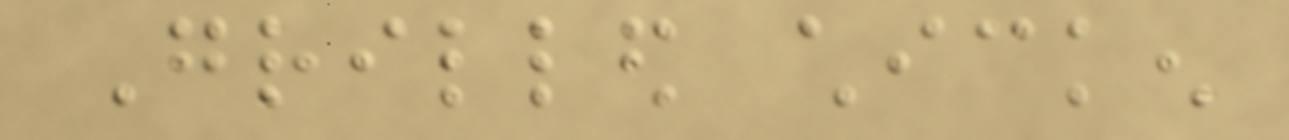Grilled chicken
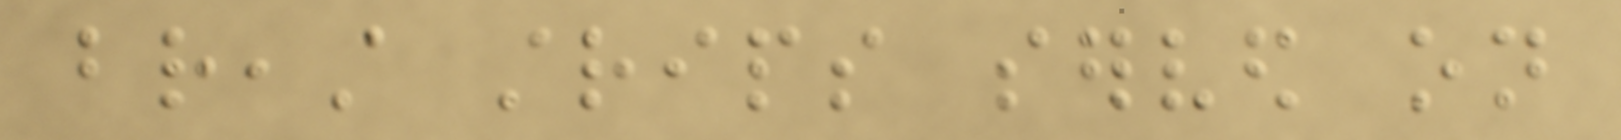breast strips served on
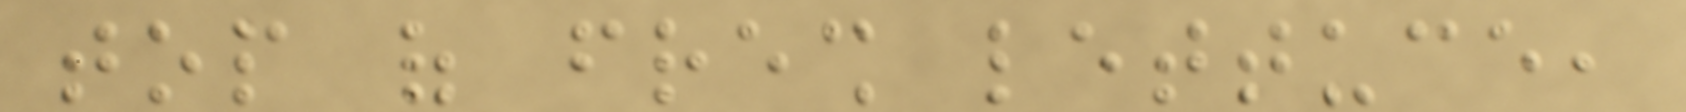top of fresh lettuce,
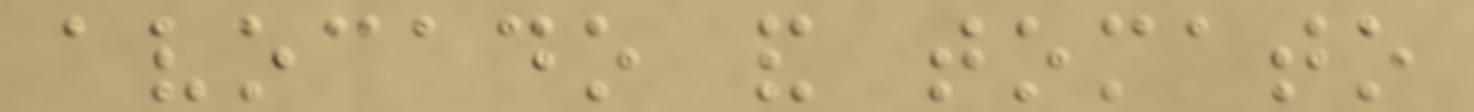avocado and tomato
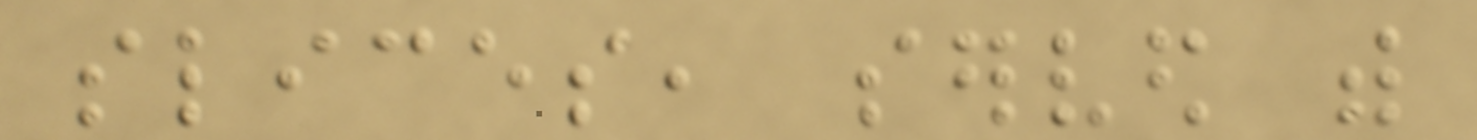slices, served with
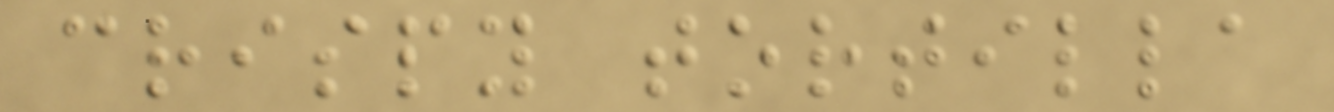crispy tortilla
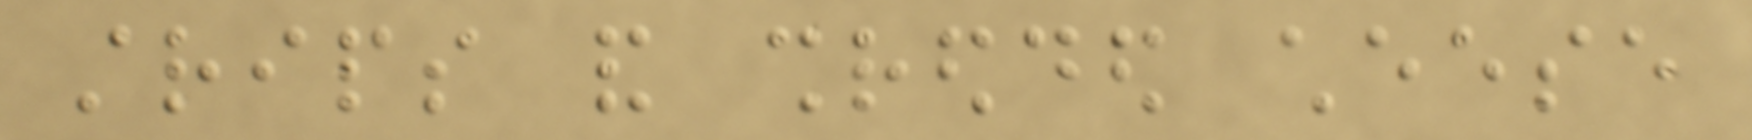strips and shredded cheese
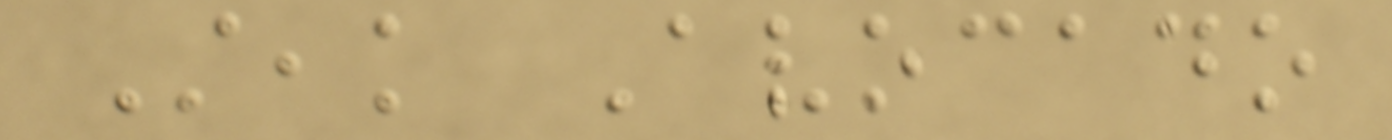Steak Avocado
